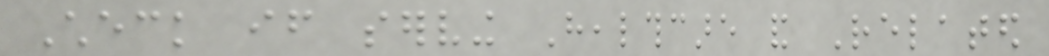Check if serving Healthcare and Related
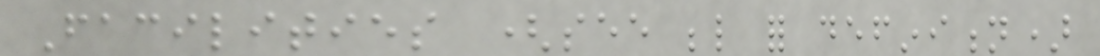Facilities (see below for definition)
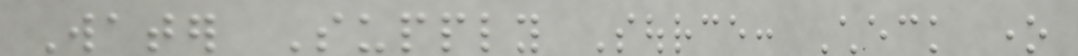Water Supply Source: Check one
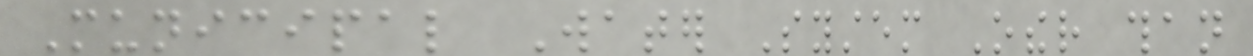Municipal Water System Other than
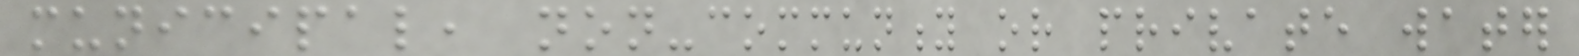municipal, non-community or private water
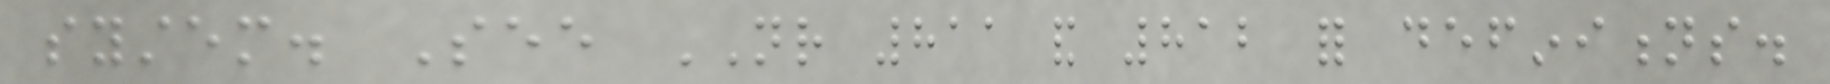system. See NR 811 and 812 for definitions.
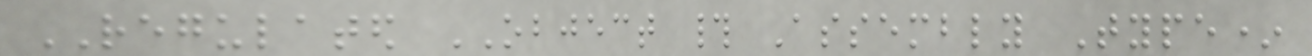REGULATED OBJECT # Assembly Type*
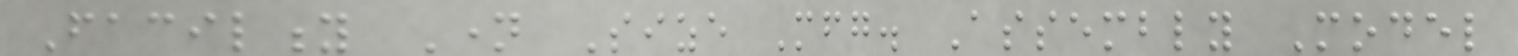Facility Name Size Mfg. Assembly Model
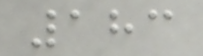183
